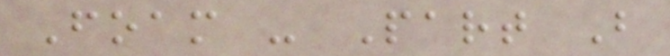Foam - Part B
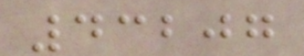43207
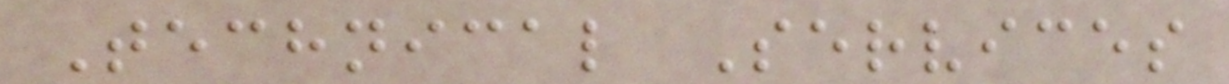Technical Services
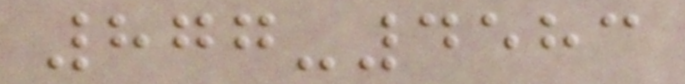877-4583
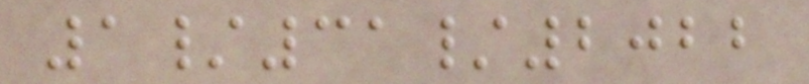1/31/2022
